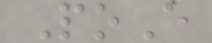PoE
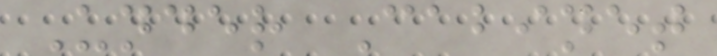Under Cabinet
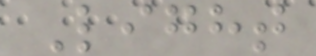Light
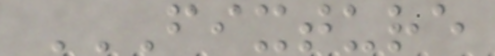FIXTURE
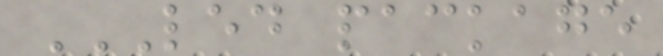LED PACKAGE
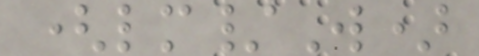(lm/W)
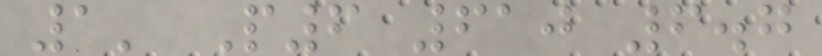1' P6 610 6.7
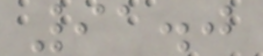91.0
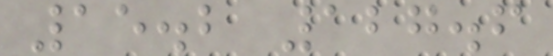15.2 127.6
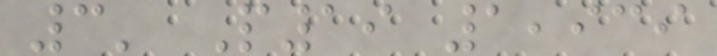3' P19 1,939
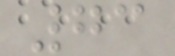73
